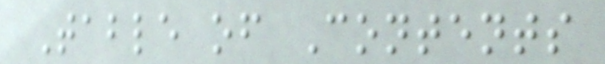Table of Contents
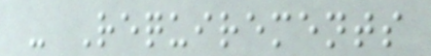- Requirements
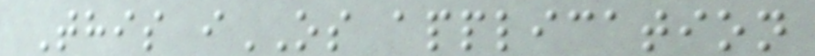This iOS application
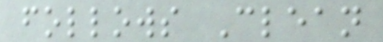follows Clean
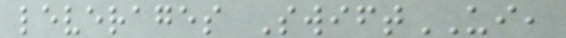leverages SwiftUI,
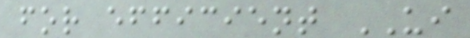for efficient UI
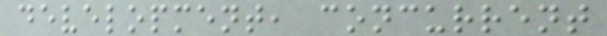development, concurrent
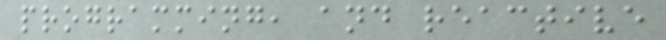programming, and reactive
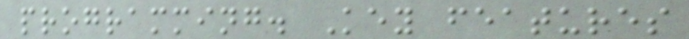programming. Key features
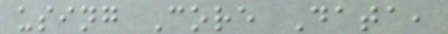using Core Data,
